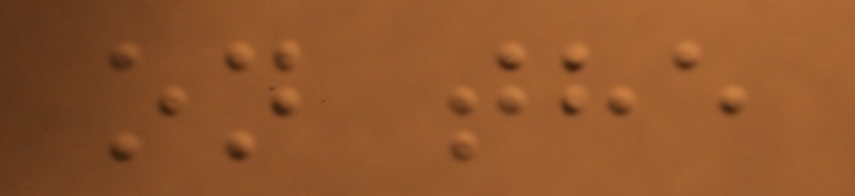on the
